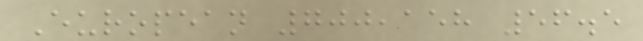European 700,158 56.5
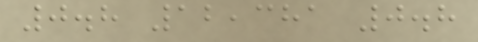0.8 12,381 0.8
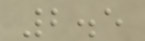2.5
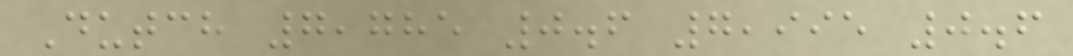Dutch 7,785 0.6 7,995 0.6
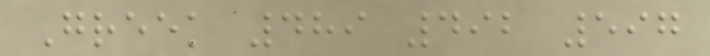Greek 489 492 597
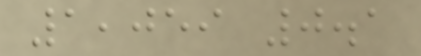1,059 0.1
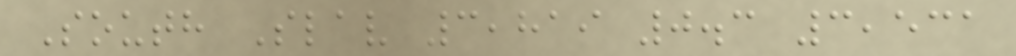South Slav 3,819 0.3 3,531
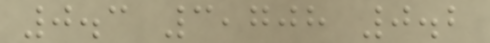0.3 3,708 0.2
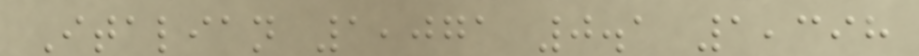Italian 1,071 0.1 1,398
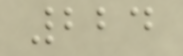224
